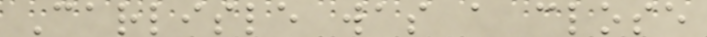Carlisle was a close
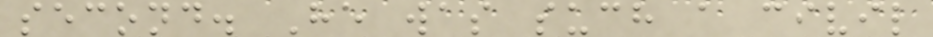second. He was such a civil
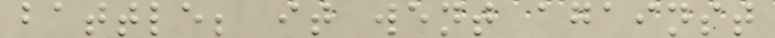battle; it went against
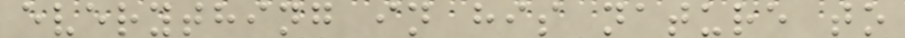everything in his nature to
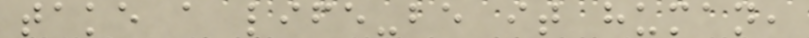take a life-be it human,
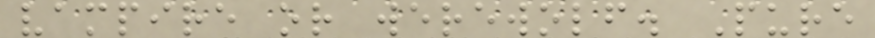vampire or werewolf. Pure
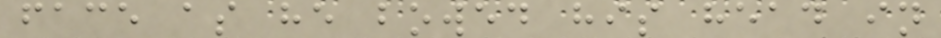face as he bowed his head in
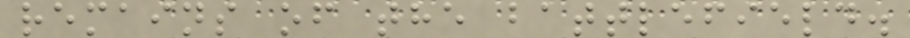remains of the battlefield.
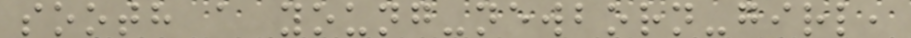sooth a young-newborn-girl,
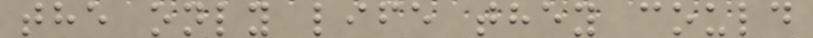the only life they could
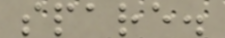spare.
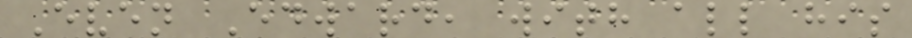Even Edward, with all his
